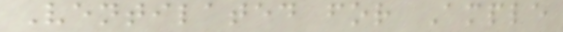Ventilated for Ample
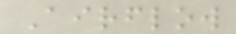Airflow
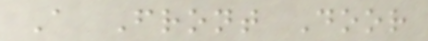A Front Door
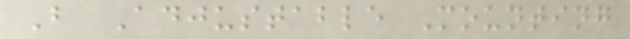B Adjustable Mounting
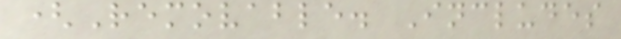(Removable. Includes
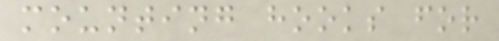mounting hooks for
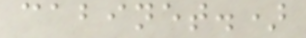cabinet.)
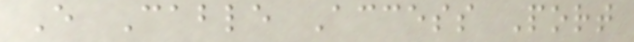E Cable Access Port
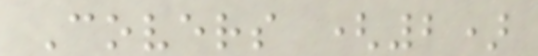Covers (2)
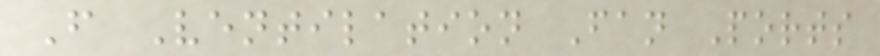F Ventilation Fan Ports
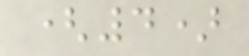(4)
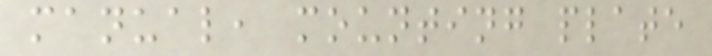manual, mounting plate
